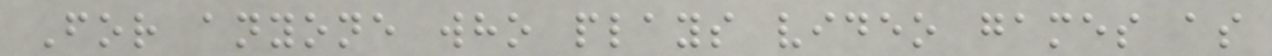For anyone who plays video games as
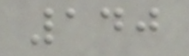140
